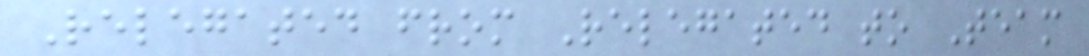Relegated from Relegated to Team
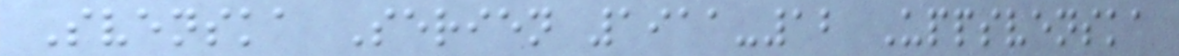Svenska Serien 1911-12 Uppsvenska
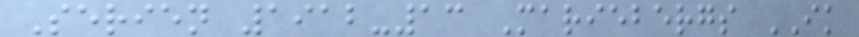Serien 1912-13 Mariebergs IK
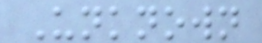Unknown
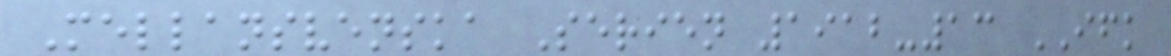Mellansvenska Serien 1912-13 IFK
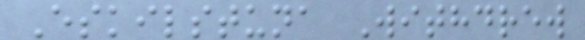Eskilstuna Withdrew
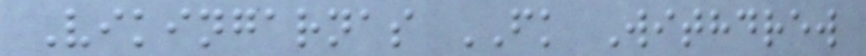Vikingarnas FK Withdrew
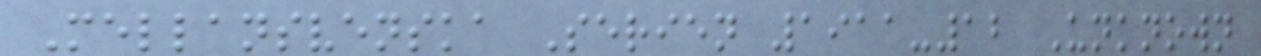Mellansvenska Serien 1911-12 Unknown
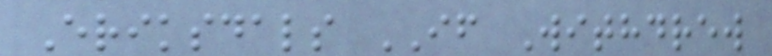Eriksdals IF Withdrew
